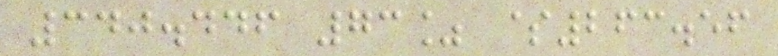340.446 73% $263.56
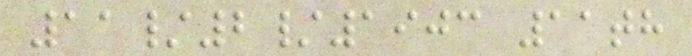11/2/1903 11th
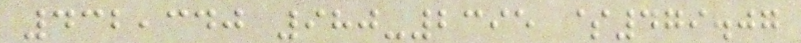432,340 980-2395 $479.07
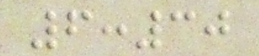6:30
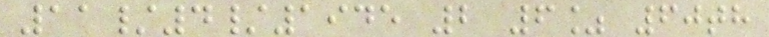11/4/1945 2 6% 60th
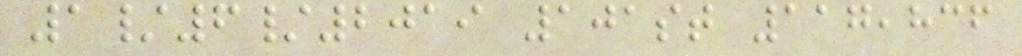1/6/2019 101st 117,836
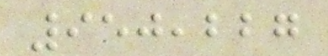950,227
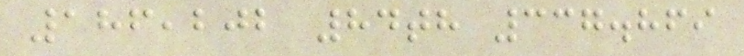186,202 84th 337.869
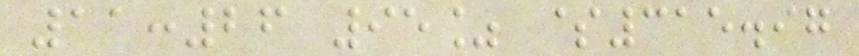11:26 95% $315.97
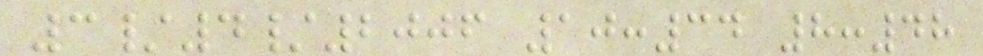3/4/2006 10:34 8:48
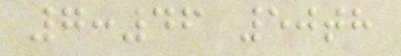7:46 50th
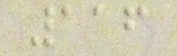116
